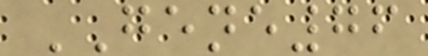GENE76
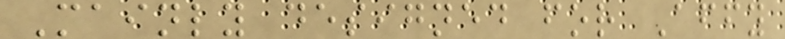Mainly designed for Affy
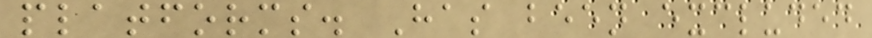platforms. Has been excluded
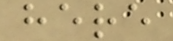here
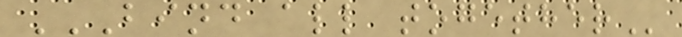BIND ALL TOGETHER
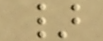}
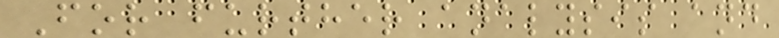For further analysis and
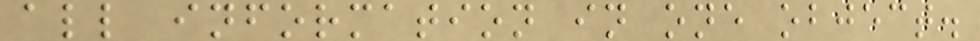all information in one object.
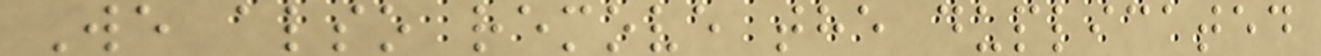We also remove the duplicated
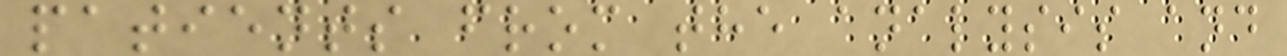patients from the analysis and
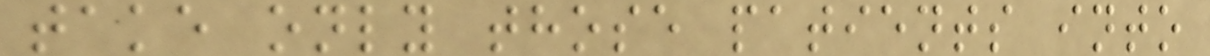take only those patients into
